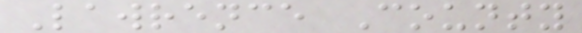Lawrence County
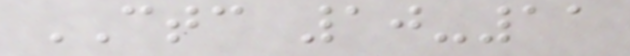CTC 10-11
